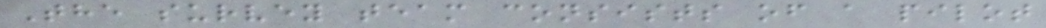The survey team consists of a pilot
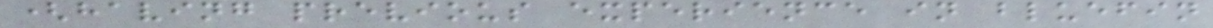(having previous experience in bluefin
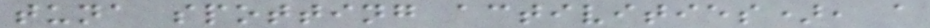tuna spotting activities), a
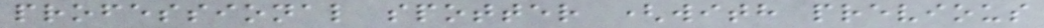professional spotter (with previous
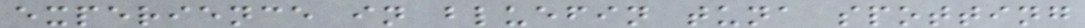experience in bluefin tuna spotting
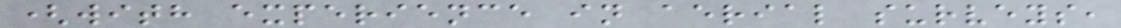(with experience in aerial surveys,
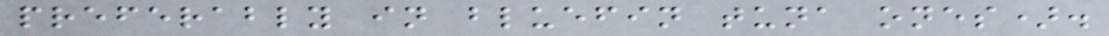preferably in bluefin tuna ones).
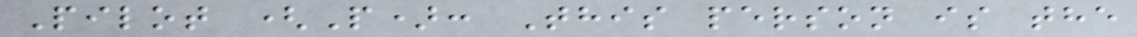Pilot (P): This person is the
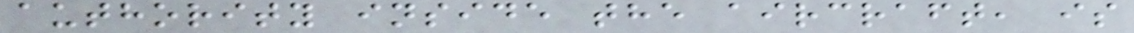authority inside the aircraft, is
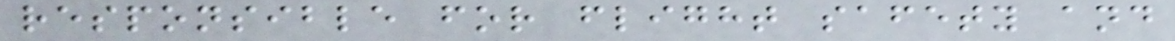responsible for flight safety and
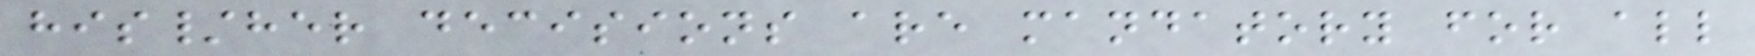his/her decisions are mandatory for all
